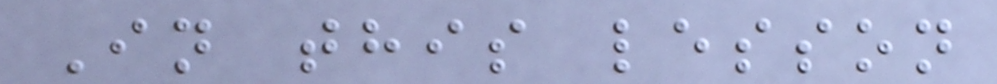In this lesson
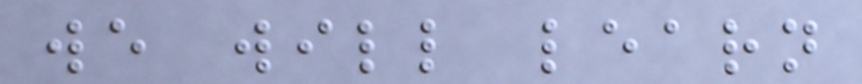we will learn
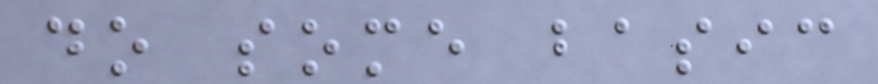do some basic
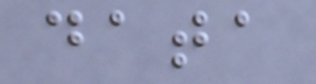data
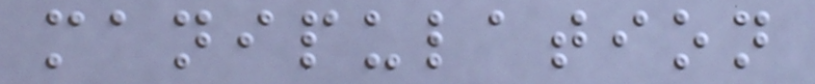manipulation
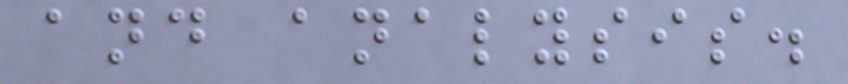and analysis.
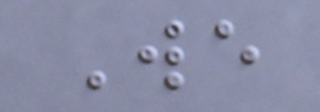We
